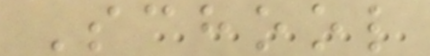School
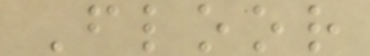Floor
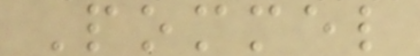Pommel
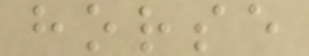horse
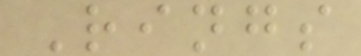Rings
